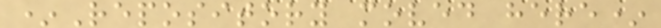*Repository moved here*
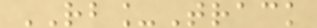RB_Track
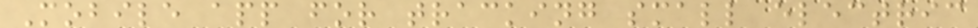Mobile app for tracking small electric
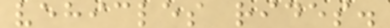vehicles rides.
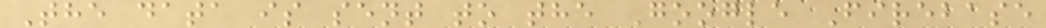The data is sent to the Google Firebase
